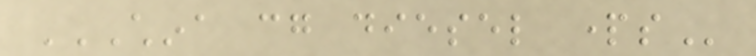CHINA CG DIESEL PARTS
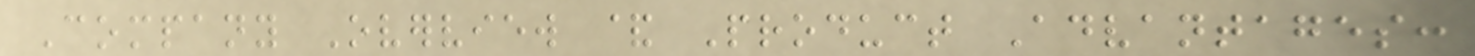Company Overview & Product Advantages:
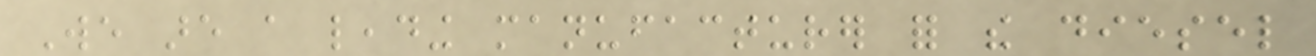We are a leading manufacturer for the diesel
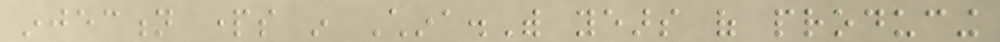injection parts in China.With years of producing
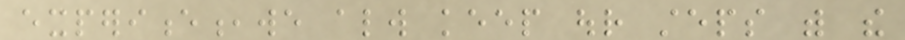experience,we always keep our steps with the
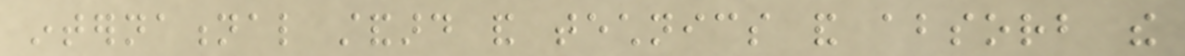international standard and technics and absorb the
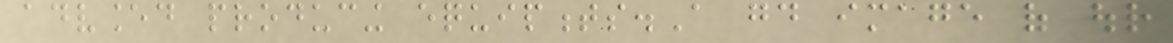advanced producing equipments.A good image of our
